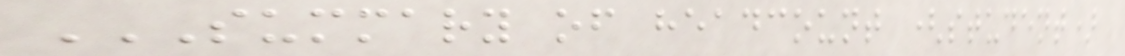SUMMARY OF HEADCOUNT (STUDENT)
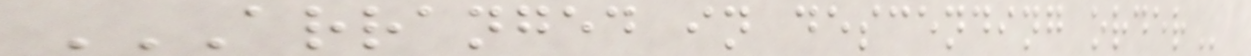ARRANGED IN DESCENDING ORDER
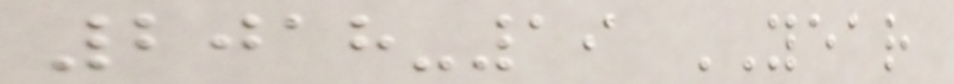2018-19 YEAR
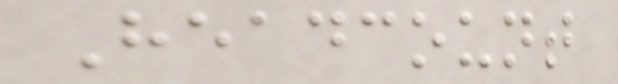Headcount
